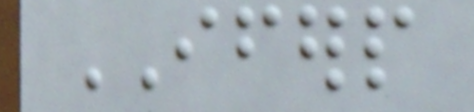IFERP
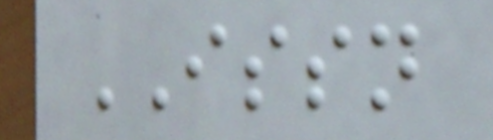ISSN
